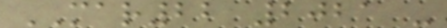MAR22 2021 -
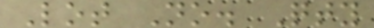Lot No. Qty
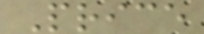Price
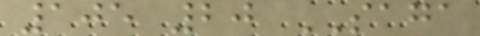105 20 SAGA
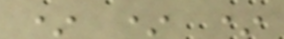* * *
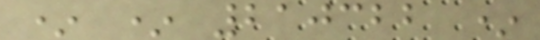* * 210322 *
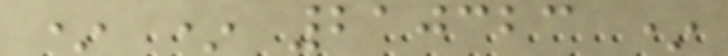* * 210323 *
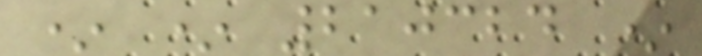* * 210324 *
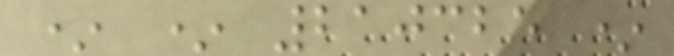* * 210325 *
